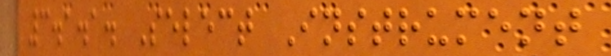3.1.1. Select Instrument
